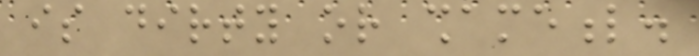is dirty or shameful.
